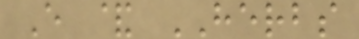E & HERBS
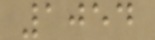1054
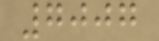7007
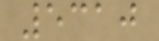5310
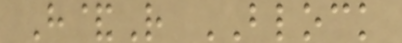H&R BLOCK
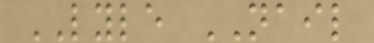LYLE NAIL
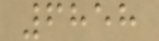6858
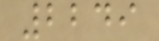2249
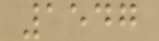1547
